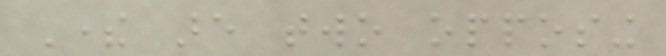There are two opposing
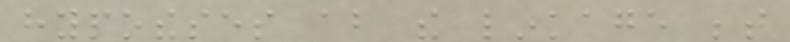hypotheses about the linkage between
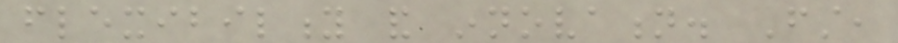flexibility and innovation. First,
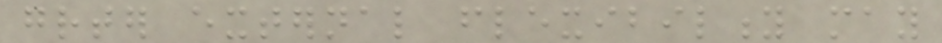greater external flexibility may
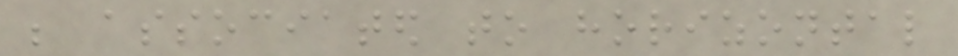be associated to horizontal
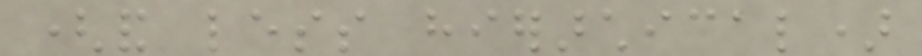(and less hierarchical)
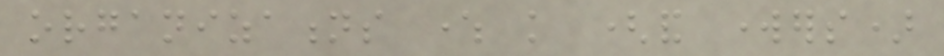organizations where knowledge (and workers)
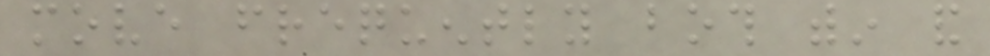move frequently both within and
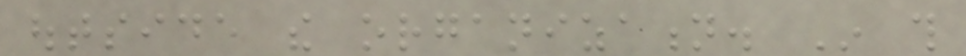outside the organization. In this
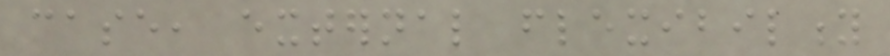case, external flexibility
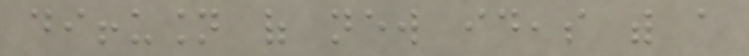diffusion of new ideas with a
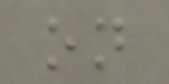on
